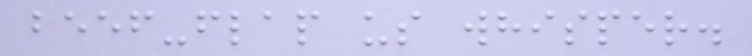beef-flap us whisper.
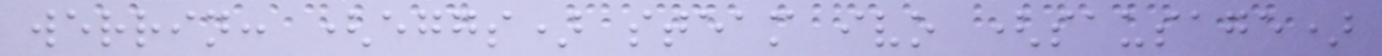werrin: (eggs) steam ivo (sausage)
